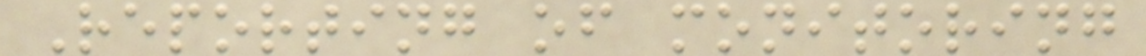Reporting of monitoring
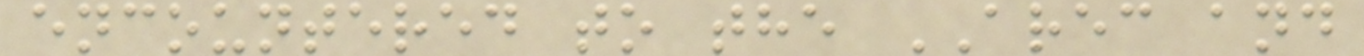encountered to the AREC and
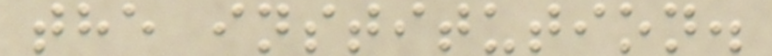the institution.
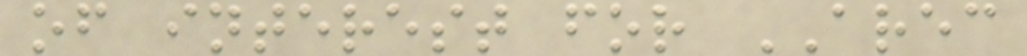of interest for AREC
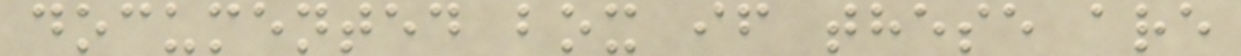documented box if these are
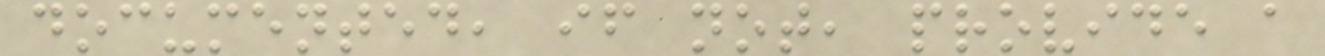documented, if not, provide a
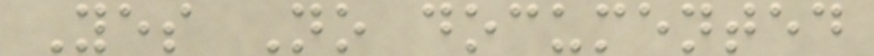Yes No documented
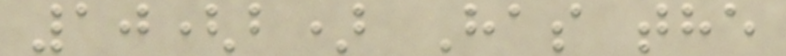10(b) Has the
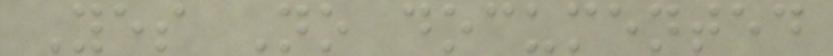Yes No documented
